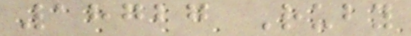18727 Ruby
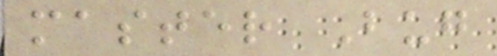master Bug
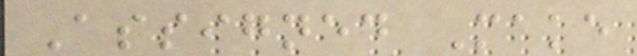Assigned Make
